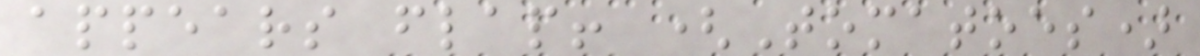appears flap! (Tomatoes)
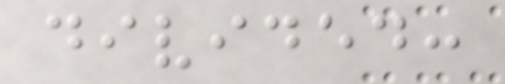divided:
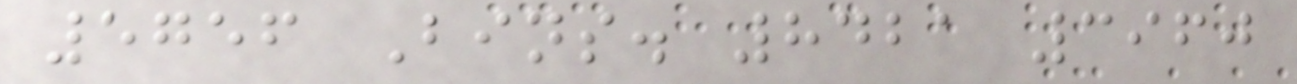5756 Bins. 8421 3960
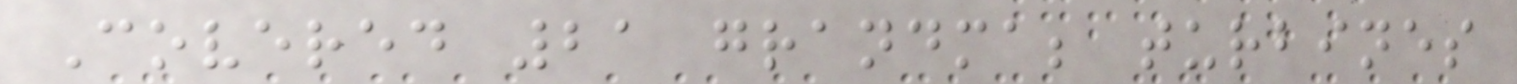Covered 21 grandma; turbines
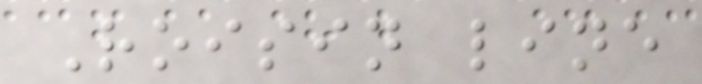Roisin line
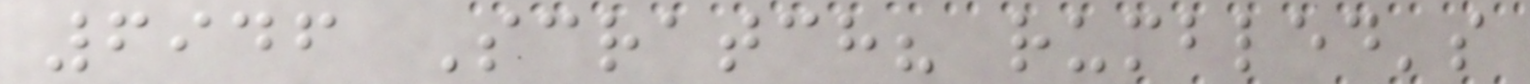6946 Scratch? rumbled's
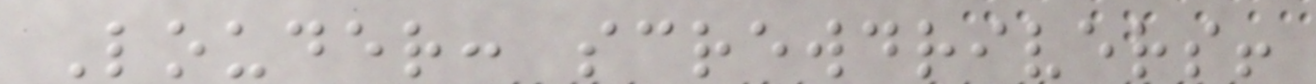Louder: screwdrivers!
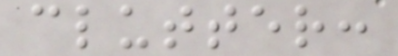clutter:
